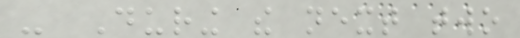- During the next two
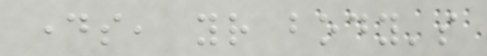days, your body's
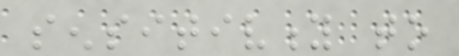sensitivity to
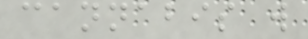cannabis will
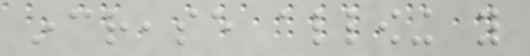increase allowing you
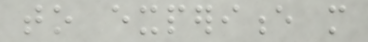to experience more
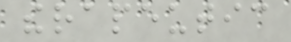therapeutic
